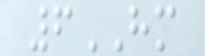6HM
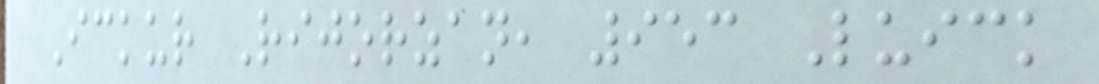Ickur Rijorzan, 953 Luick
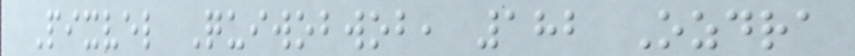Pixvel Quiwobwob, 182 Ozdra
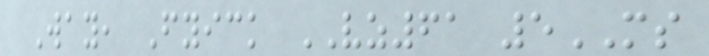Way, Fyick VZ61 5MS
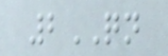2QN
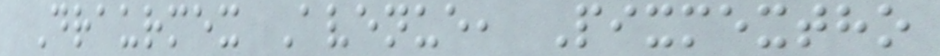Draurmex Avenue, Pixmextho
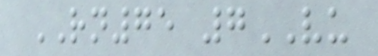RN75 7VU
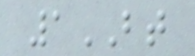1BT
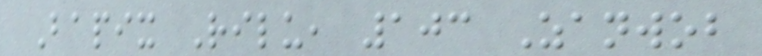Bapix Rilu, 103 Zanwob
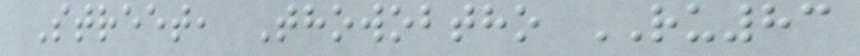Street, Thowobtho RU83
